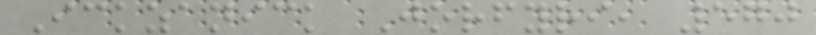Ickzanick Jorfyri, 570
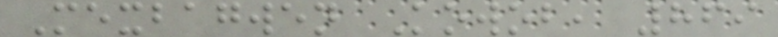Mexbagwen Kowob, 869
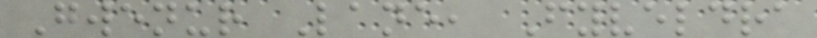Gwenur Lane, Fyveldra
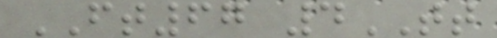FT67 4TT
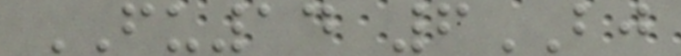FU14 6BJ
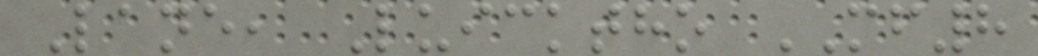Lane, Luicktho MF8
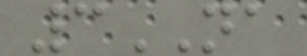3NA
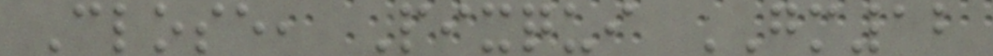Close, Pixqui GM12
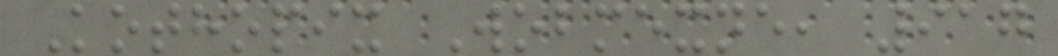Kothopix Wobmexne, 917
